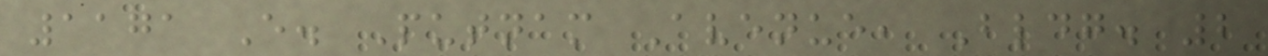1171 E. Putnam Avenue, Bldg. 2
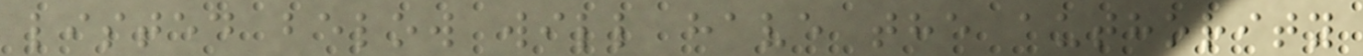listed below will have the authority
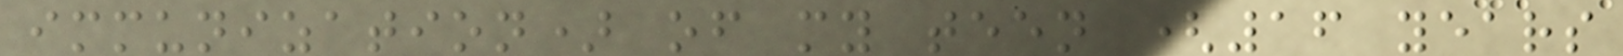immunization) of my teen (16 years
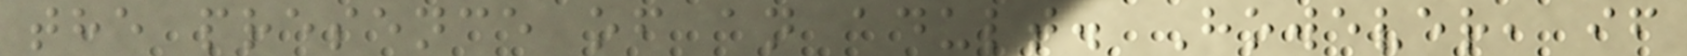the presence of an adult. However, if
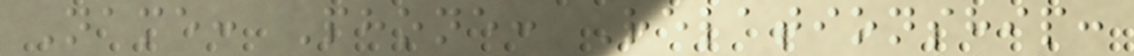Name: Phone: Relationship:
